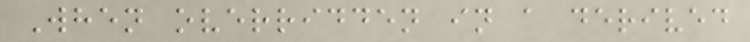When overridden in a derived
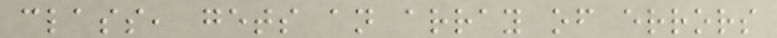class, gets an array of errors
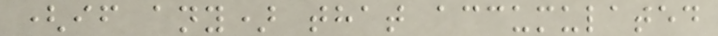(if any) that accumulated
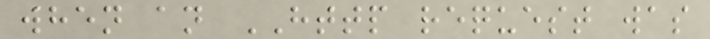when an HTTP request was
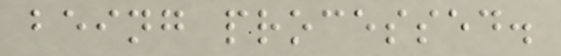being processed.
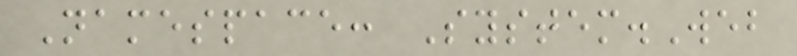Namespace: System.Web
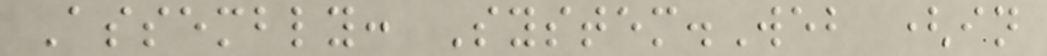Assembly: System.Web (in
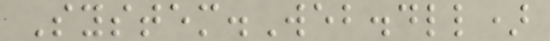System.Web.dll)
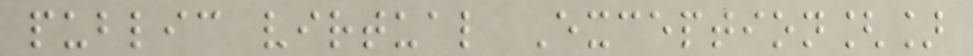public virtual Exception[]
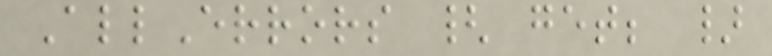AllErrors { get; }
